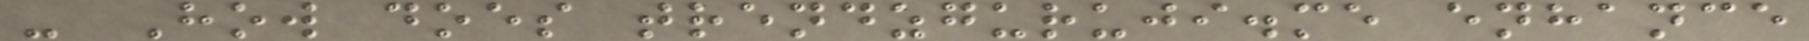- How does trendzguruji.me enhance
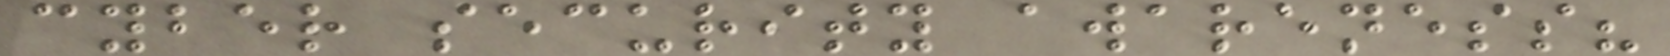cyber security awareness?
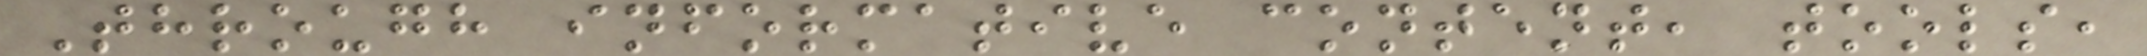Through informative content, tools,
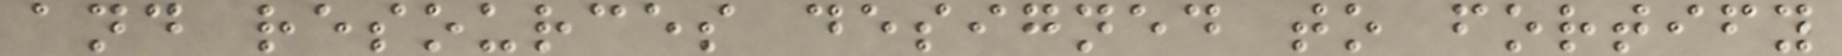and resources designed to fortify
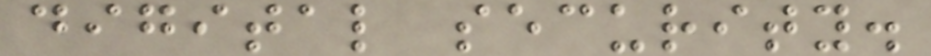digital security.
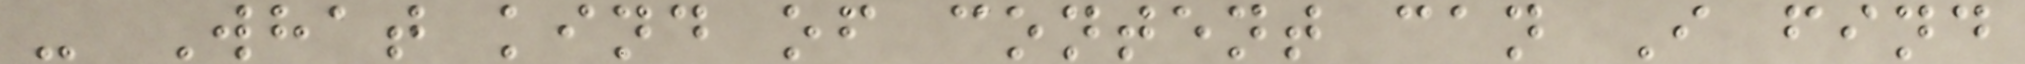- What kind of content can I find
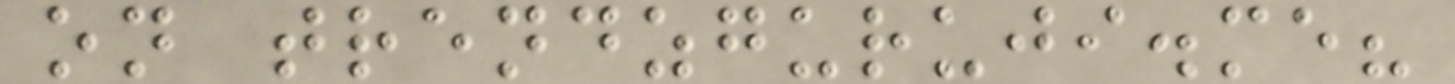on trendzguruji.me?
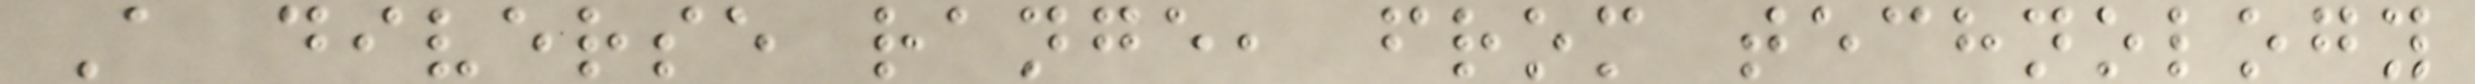A diverse range, from technology
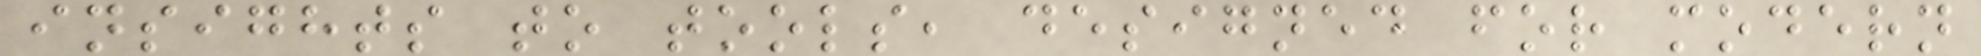insights to tools, designed for modern
